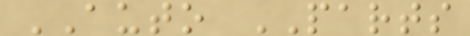AUTO PARTS
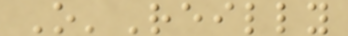O'Reilly
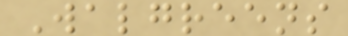Walgreens
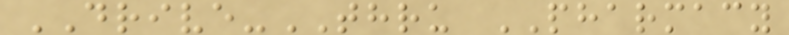DRIVE-THRU PHARMACY
